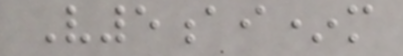V5ai*m
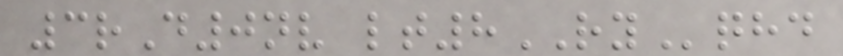3rD0nv lt8RYqhd
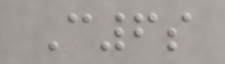C6s
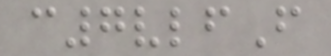c7vlfF
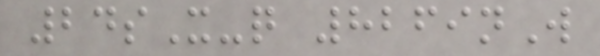24sX-q 8269nW
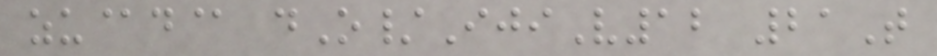zu@d@ dO/IjiV12 21T
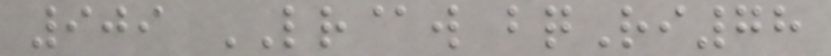909 LR@w bqRi78
